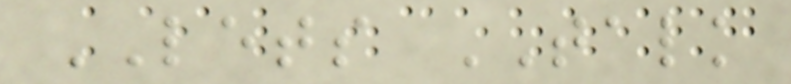LETS TALK
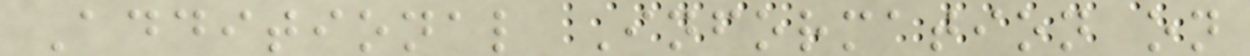Additional Information on
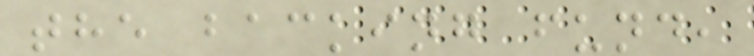the backing fund,
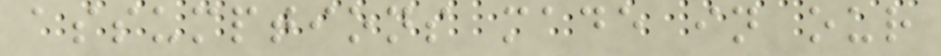assumptions made in our
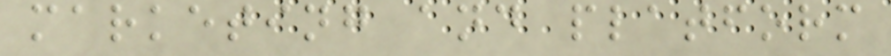marketing and platform
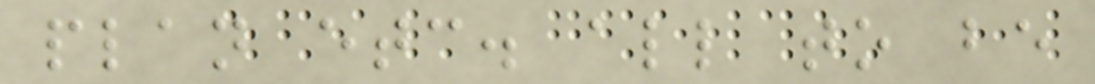plan etc. all to be
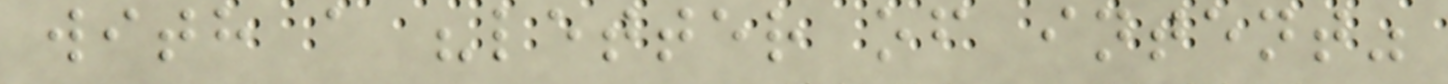with a "letter of intent"
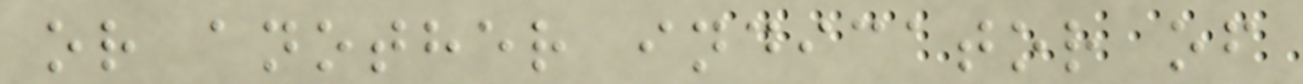or another indicator of
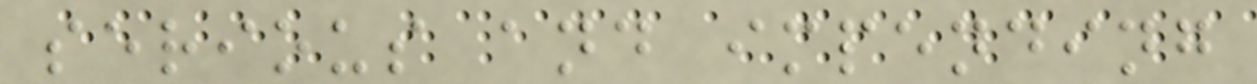serious and impending
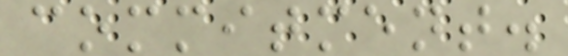commitment.
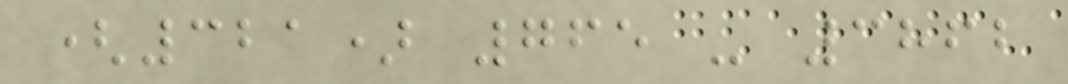(321) 765 - 3862
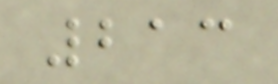213
